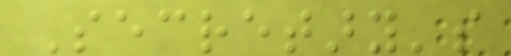Secretary's
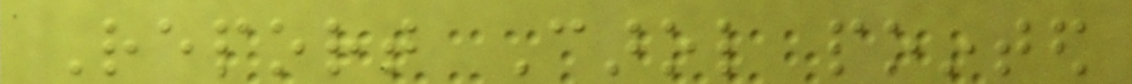Report Carol pointed
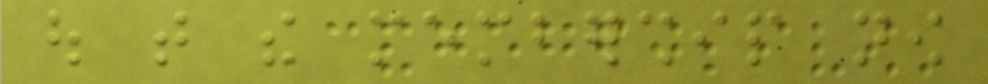out that the membership now
